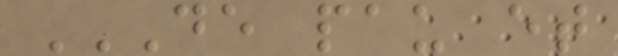DE PAU ET
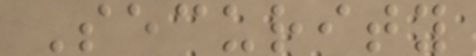Security
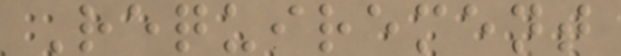Requirement
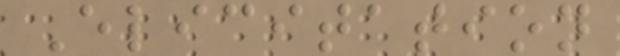Elicitation
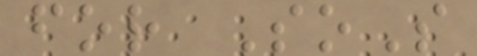for SoS
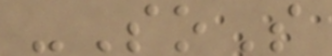-SoS
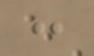:
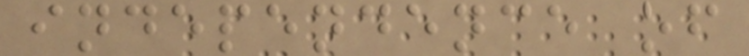independence of
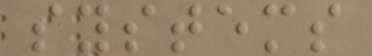systems
